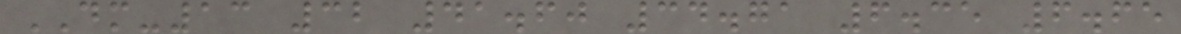DM-13 32 41.60 34.71 6.35 6.65
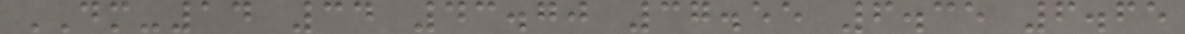DM-14 34 43.70 37.55 6.35 6.65
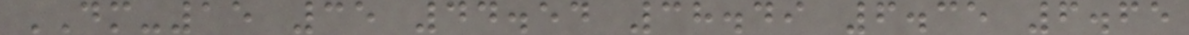DM-15 35 44.54 38.49 6.35 6.65
